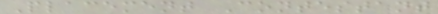Placement Contestant
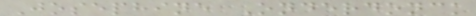Josephine Onderdonck
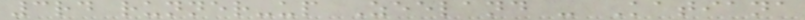3rd runner-up Zeeland - Katiana
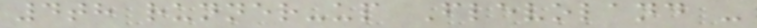4th runner-up Flevoland -
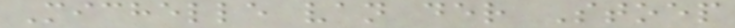Michelle van der Stoep
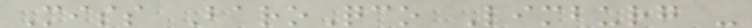Miss BaroQco Limburg -
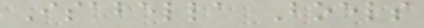Isabella Boels
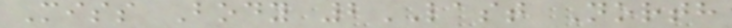Miss Body 2LAST North
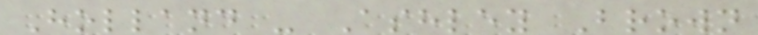Holland - Ashley Brown
